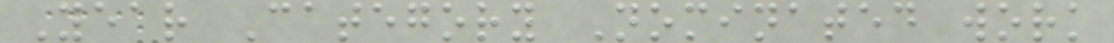Year Category Nominated work
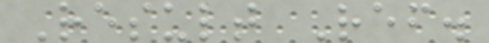Result Ref.
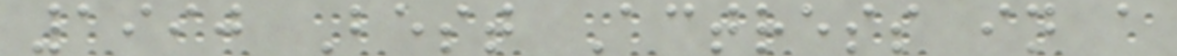1990 Best Actress in a
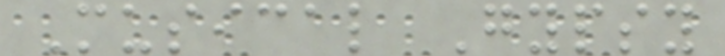Musical Gypsy
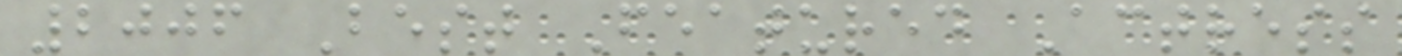2006 Best Featured Actress
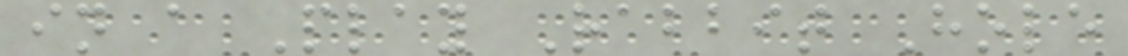in a Play Rabbit Hole
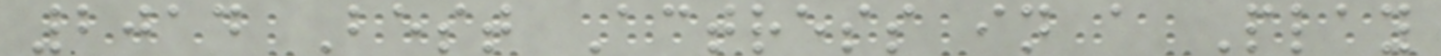2014 Best Actress in a Play
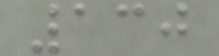130
